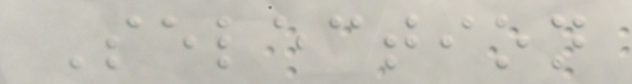Selection
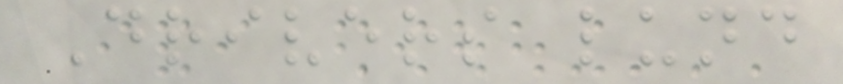Drivers lund
